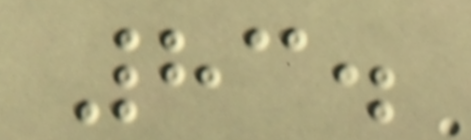83.
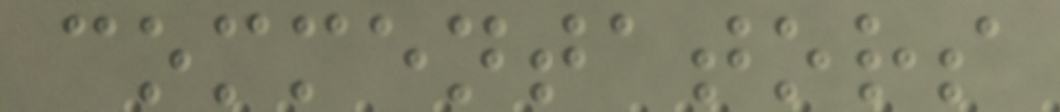commentators
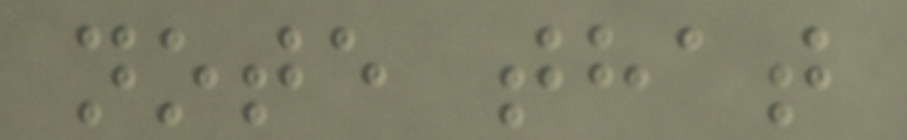note that
